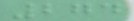274
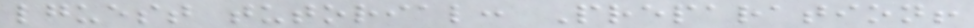lguest tutorial: Preparation!
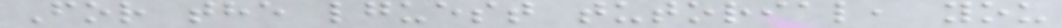For the lguest tutorial, you
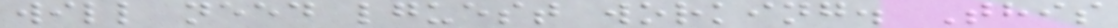will need lguest working. This
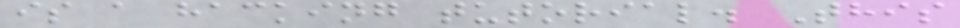is a hacking tutorial. This
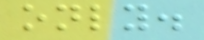only.
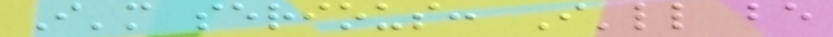I'm serious: I'll be
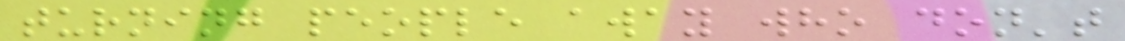turning people away who don't
